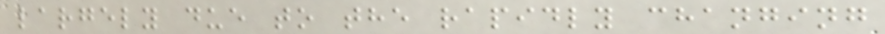largely due to the rapidly changing
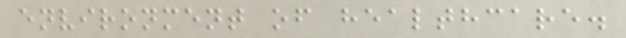environment of healthcare.
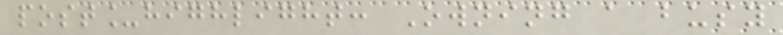post_highlight: Owning a busy
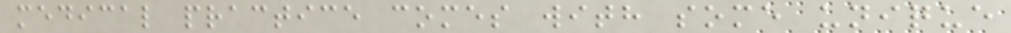medical practice comes with some unique
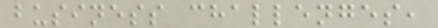business challenges,
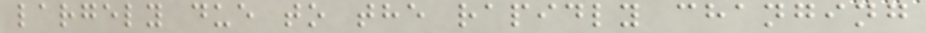largely due to the rapidly changing
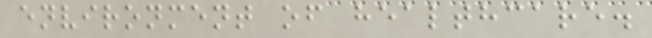environment of healthcare.
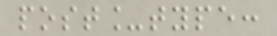post_type:
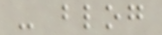- blog
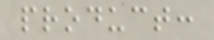product:
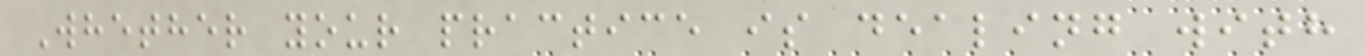Whether your practice is dealing with
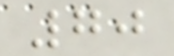70
